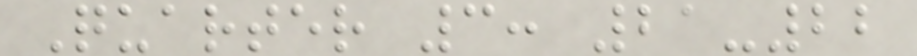Quarter 3: 21-22
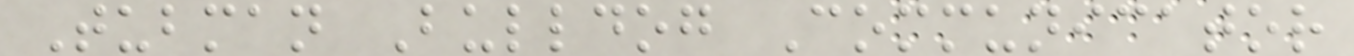Tubman Bulldog Communicator
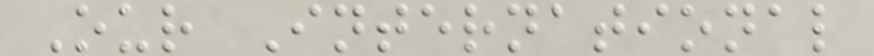Our International
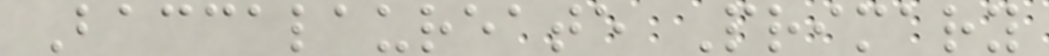Baccalaureate Primary
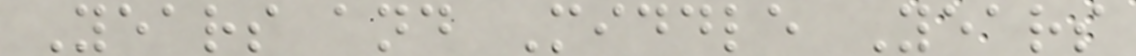Years and Middle Years
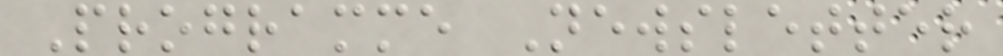Programme Newsletter
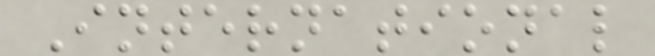International
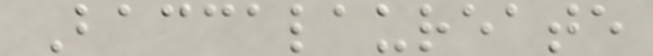Baccalaureate
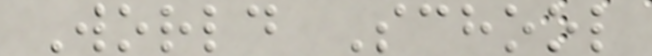World School
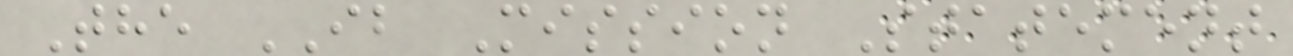The IB Mission Statement
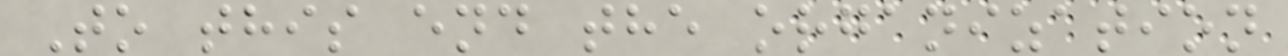To this end the organization
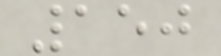150
